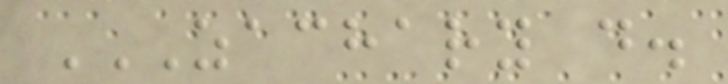ZACHARY D.
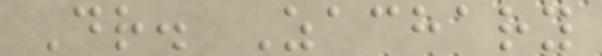Dr. Zachary
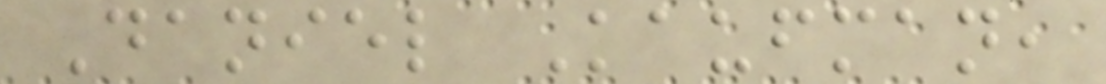Daniel Kaufman,
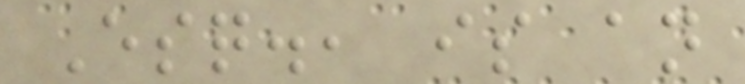Esq., is an
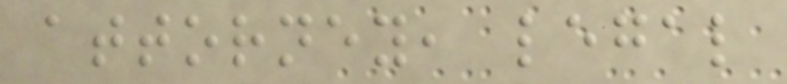attorney, legal
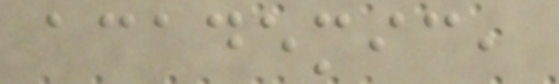academic,
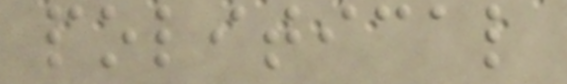political
